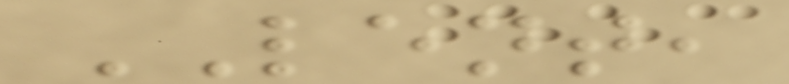LENT,
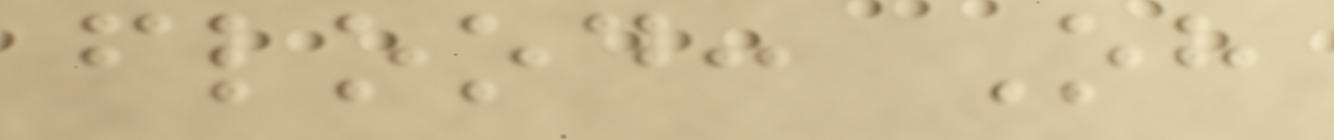flood: Oh
